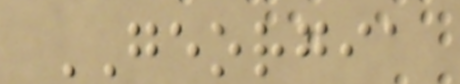GEORGIA
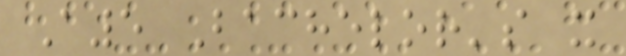A5 Bachelor's x
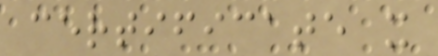certificate x
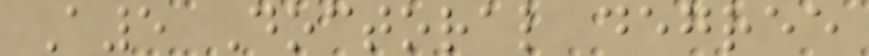A5 Doctoral degree
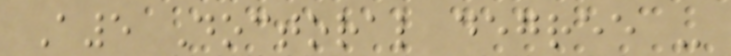A5 Doctoral degree -
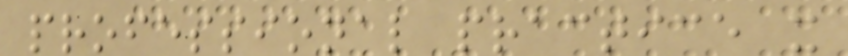professional practice x
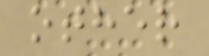other
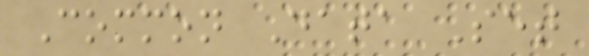Common Data Set
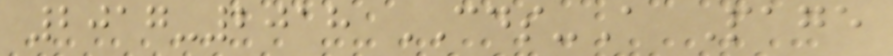2017-2018 CDS-A Page
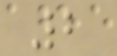2
